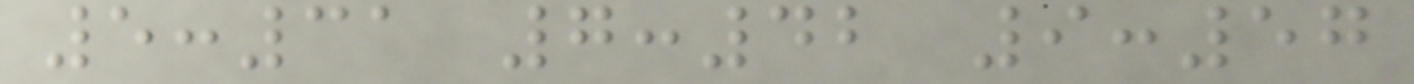5:31 7:42 9:57
